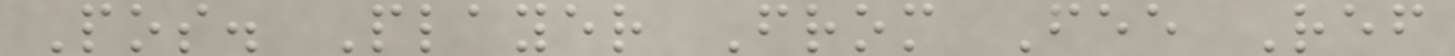Pos. Player From Fee Ref
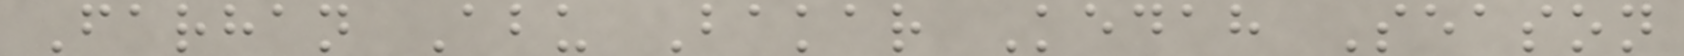Farhan Abu Bakar Kedah Season
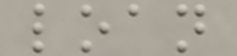loan
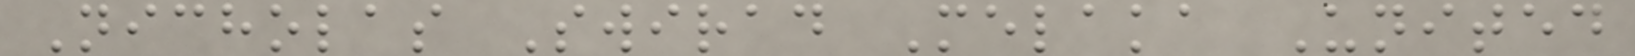Nicholas Swirad Melaka United
